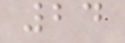24
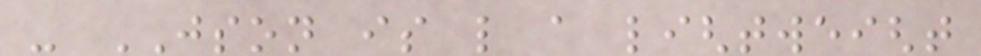- JSON is like a lightweight
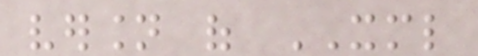version of XML
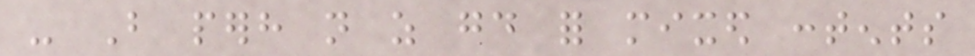- But perhaps not as good for mixed contents
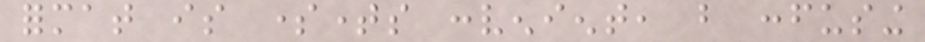format is sometimes convenient, but confusing
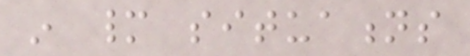in many situations
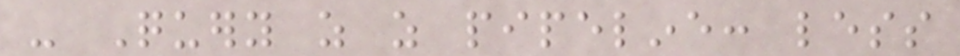- Query as as pipeline: less
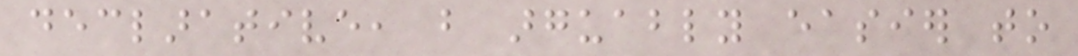declarative, but arguably easier to
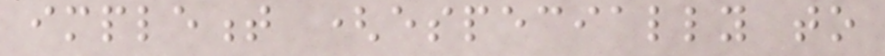implement (especially to
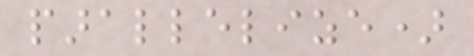parallelize)
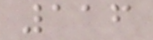116
